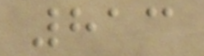813
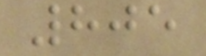805
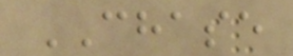CHASE
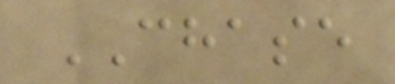CHASE
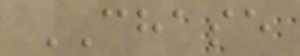CHASE
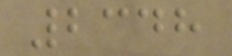2348
